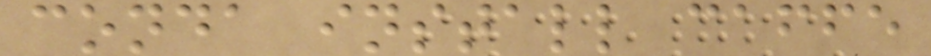conda install caffe
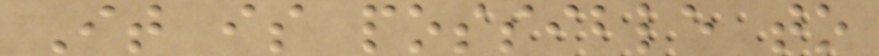It is possible to
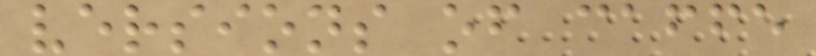versions of caffe
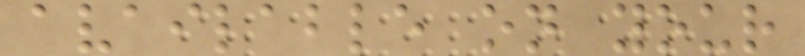available on your
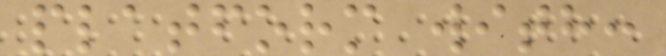platform with:
